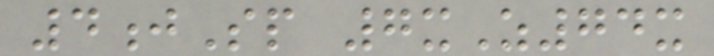4jSp 7xZ74x
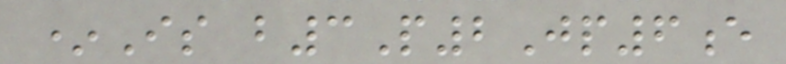*Is b3P2Jp6e
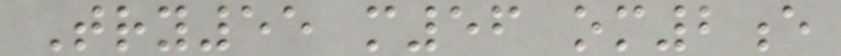Try55 m56 om2e
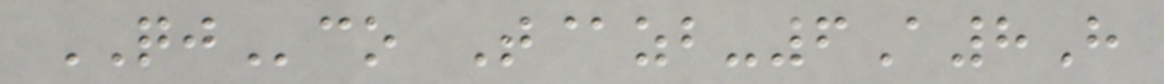QJco T@zb-6A8H
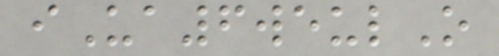iUa6weulO
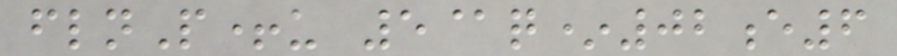flnP+u 5@q*02e6
